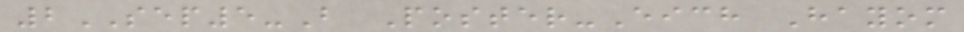2SEP5-B Poster-Eich Hayom
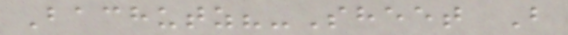Bachutz?-Sheet B
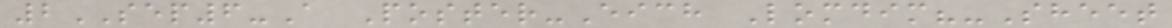2SEP6-A Poster-Eich Lomdim?-Sheet
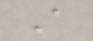A
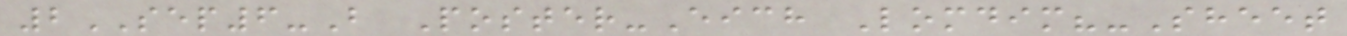2SEP6-B Poster-Eich Lomdim?-Sheet
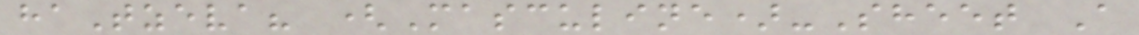haTzeva? (Masculine)-Sheet A
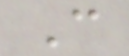C
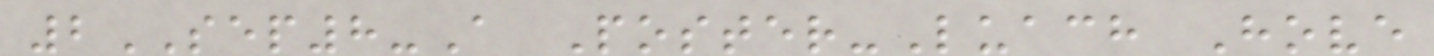2SEP8-A Poster-Luach Hove
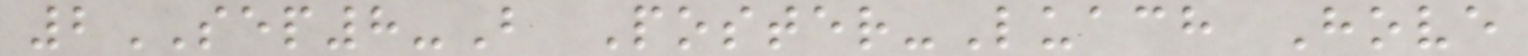2SEP8-B Poster-Luach Hove
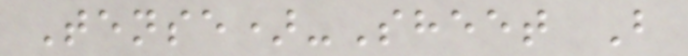Tense)-Sheet B
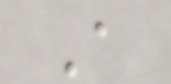A
